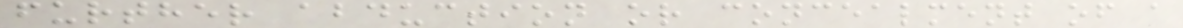further abduction or concealment of a
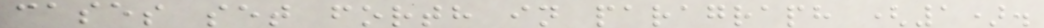cases set forth in paragraph (1).
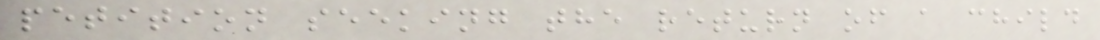petition seeking the return of a child
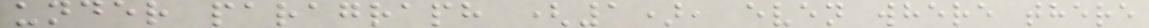under paragraph (1), even where there
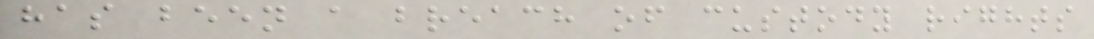has been a breach of custody rights
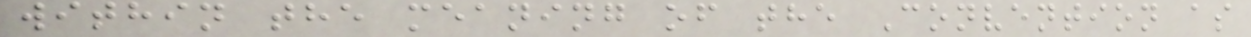within the meaning of the Convention as
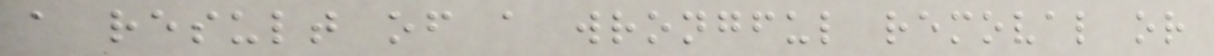a result of a wrongful removal or
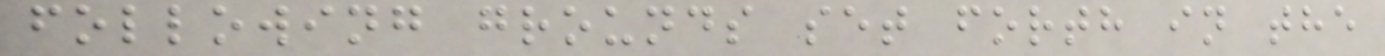following grounds set forth in the
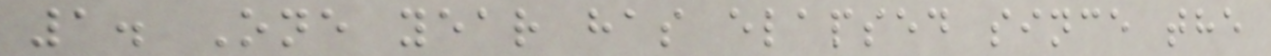1. One year has elapsed since the
